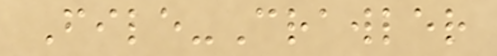File-Crawler
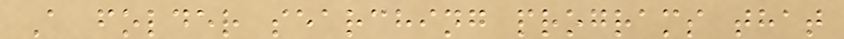A folder searching programs that
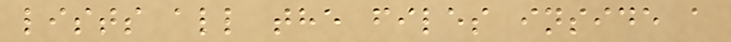lists all the files inside a
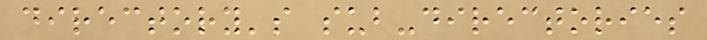directory's sub-directories
